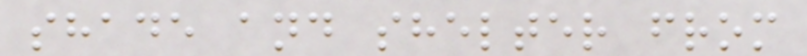shade and shelter from
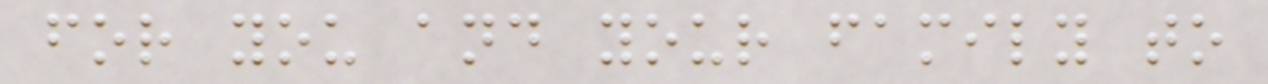for you and your family to
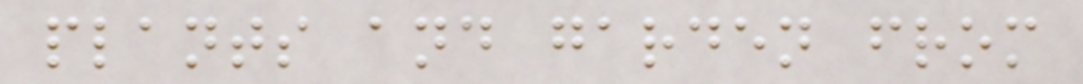plants and garden from
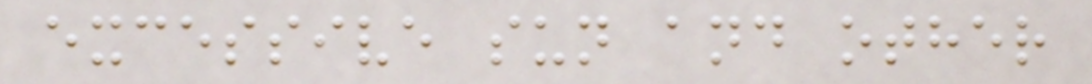excessive sun and other
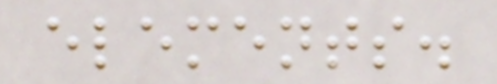elements.
